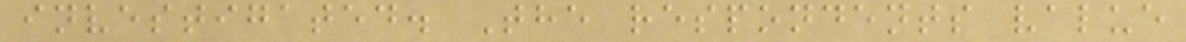investigated. The respondents value
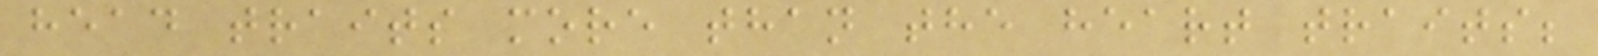head traits more than the heart traits;
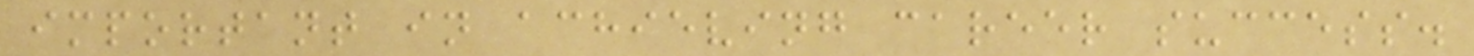important in achieving career success.
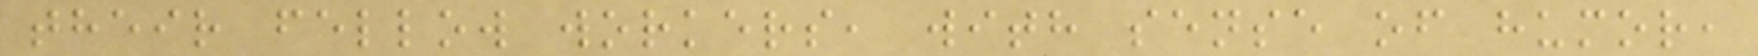their fellow workers, with sense of humor,
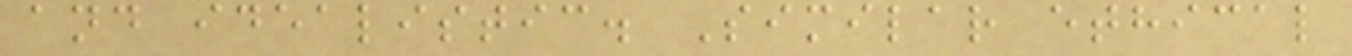and idealistic. Similar ethical
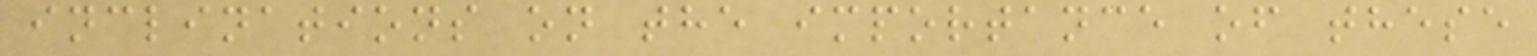inclinations on the importance of these
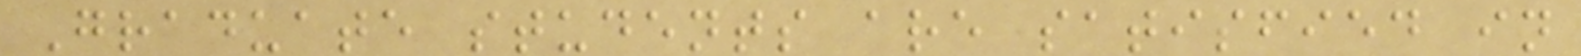Graduate students are satisfied in
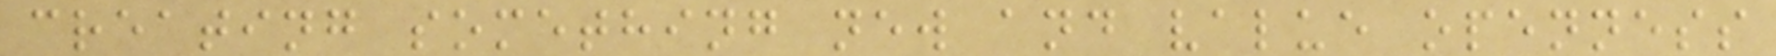creating something new and value openness
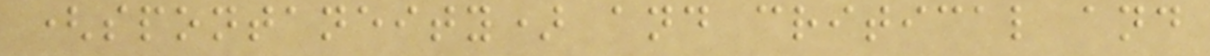(spontaneity) and critical and
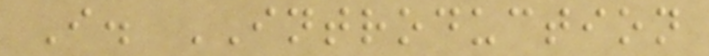I. INTRODUCTION
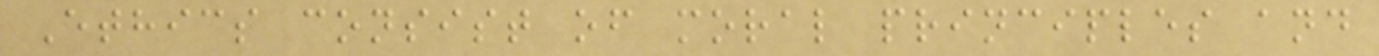Ethics consist of moral principles and
